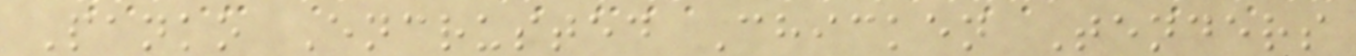Panko Encrusted Chicken Tenders
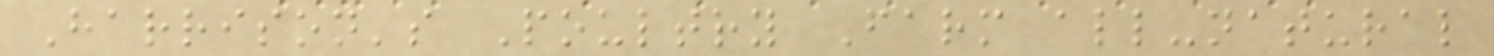Harrison's Poultry Farm all-natural
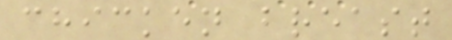chicken breast
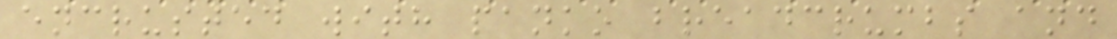encrusted with panko breadcrumbs and
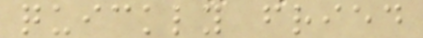quickly fried
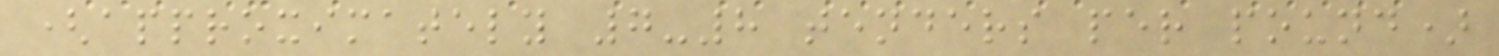(approximately 7-8 tenders per pound)
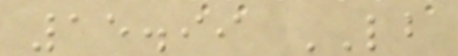15.99 LB
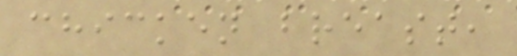chicken breast,
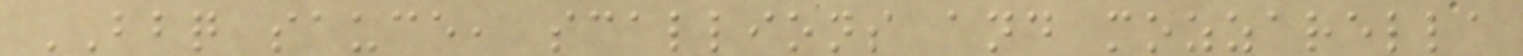BBQ sauce, scallions and mozzarella
